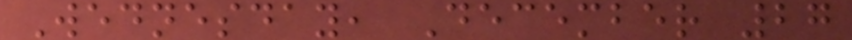Wednesday, December 27
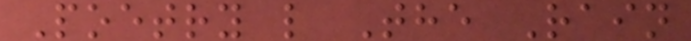Poetry l The Rain
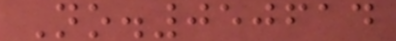No.050614
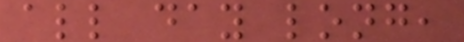all day long,
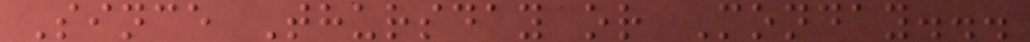Since Thursday or Monday...
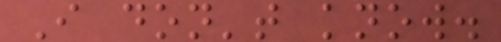I don't know.
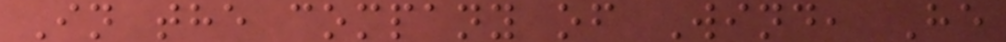In the company of Wind, He
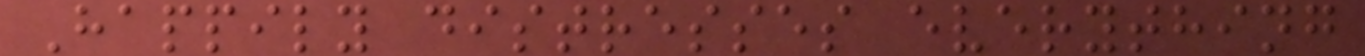Happily distresses everything
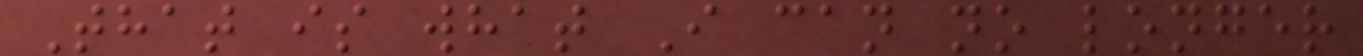That is what I can no longer
